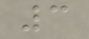3
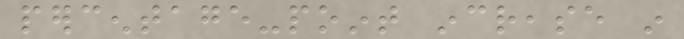percentage-point increase in
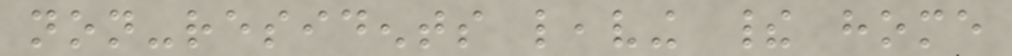non-residents leaving their home
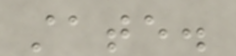state.
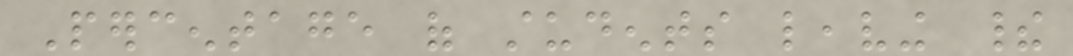Percentage of students leaving their
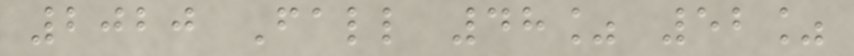2020 Fall 48% 52%
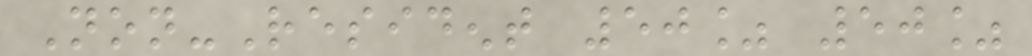Non-Resident 50% 50%
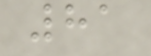81
